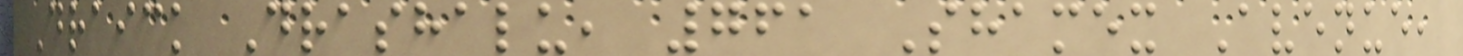Draick Drashalu, 761 Shamex Avenue,
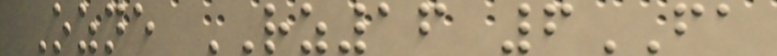Ozne RZ16 6FA
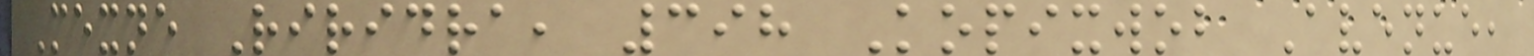Mexne Riridra, 398 Kopixwob Avenue,
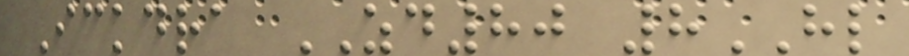Ickdra ZD80 8HL
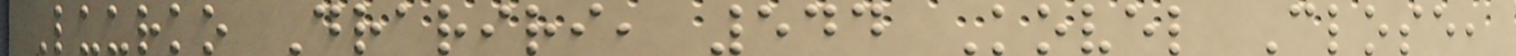Luurko Drariri, 544 Kovel Close,
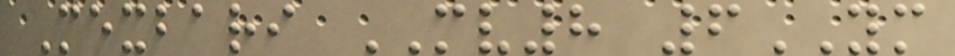Mexbari MV8 6YM
